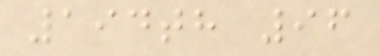194th 96
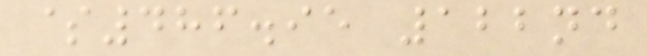$486.95 122nd
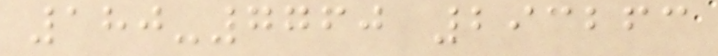180-7760 293263
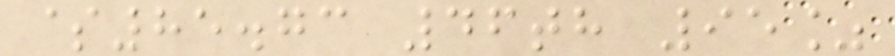$85.73 46th 95%
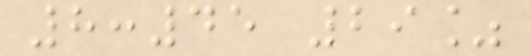8:45 29%
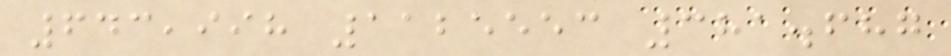643,998 1125553 381.687
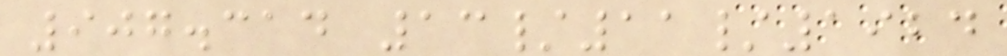907.314 13/11/1924
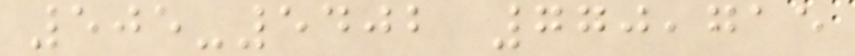505-5402 770,715
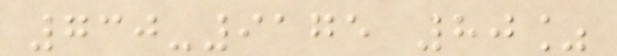730-9175 80%
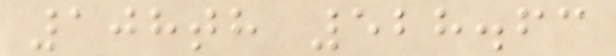108th 528.63
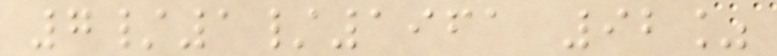7/1/1961 92%
